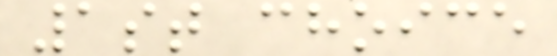1st choice
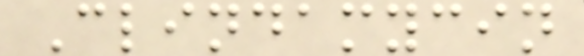Clindamycin
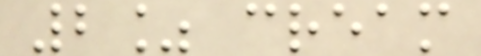2% cream
